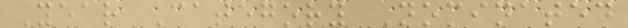Year Category Nominated
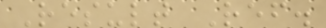Result Ref.
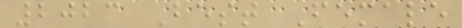2023 Best Female
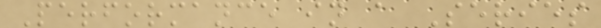Performance in a Series
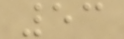53
